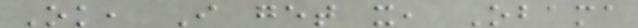Ok, I get it, Obama
